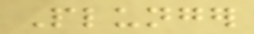Plunger
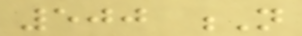500 N
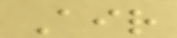Air
